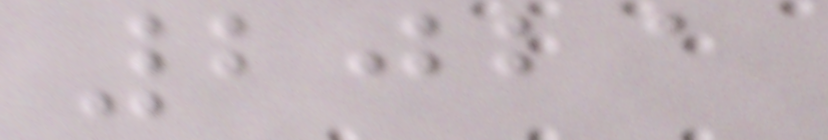2021
